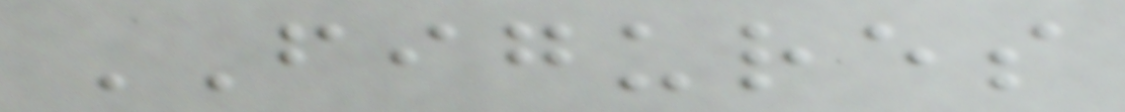FIGURES
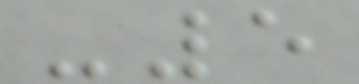-5
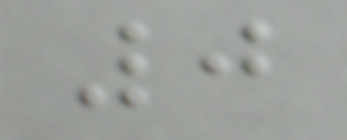0
